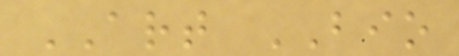ART BIO
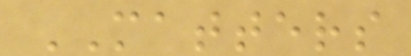MATTERS
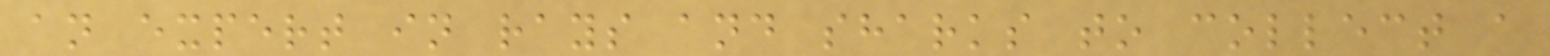an expert in rays and sharks to collect a
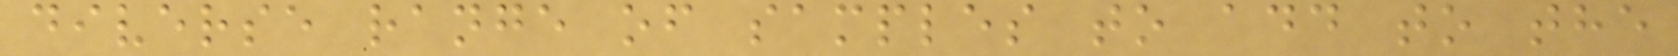diverse range of samples to add to the
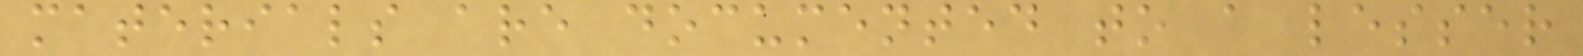materials are documented to a lesser
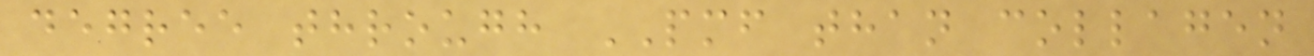degree through PMF than collagen
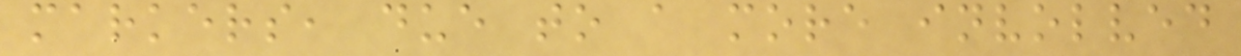markers, due to a more involved
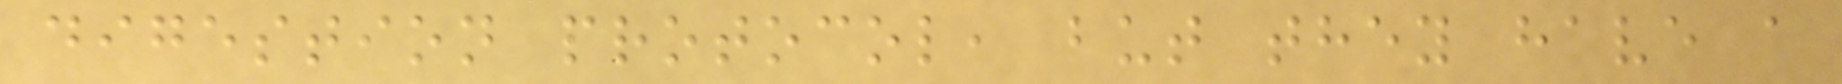digestion protocol, but they have a
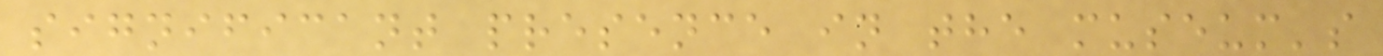significant presence in the museum's
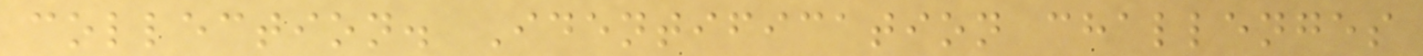collection. Identification challenges
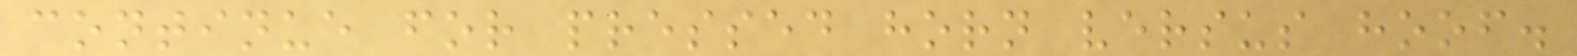continue for pressed horn versus hoof.
